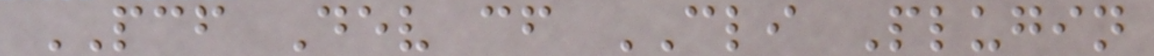PCF Dev cf CLI Plugin
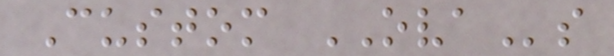Custom OVAs
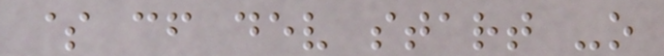$ cf dev start -o
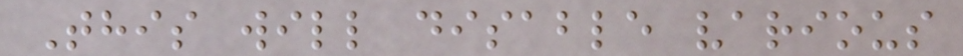This will disable various
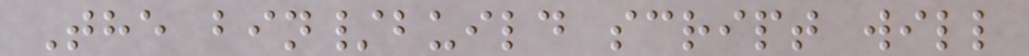The bin/build script will
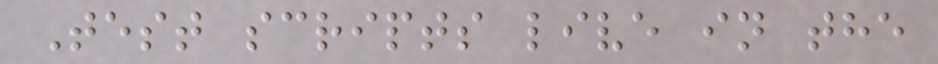Test scripts live in the
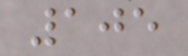105
